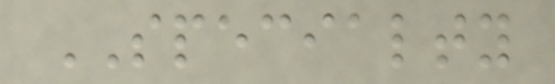SPECIALTY
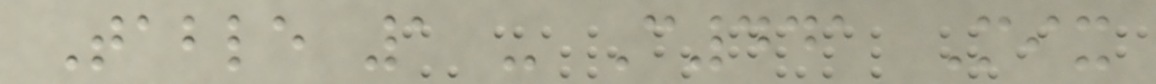Table 1 - C441 Mix
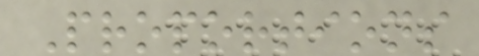Proportions
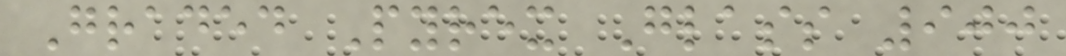Graded Pyrex Glass 900
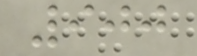900
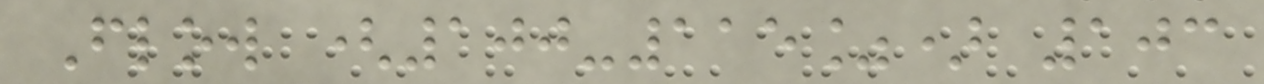Flow (100-115%) 103
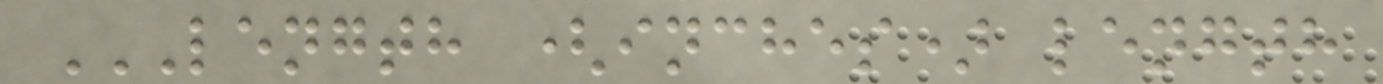LENGTH (INCHES) LENGTH
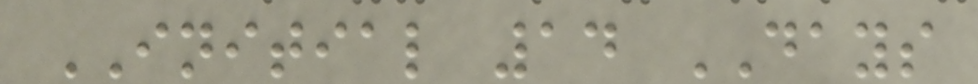INITIAL 14 DAYS
